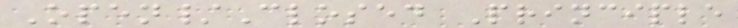Open/Closed Principle
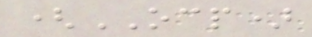(OCP)
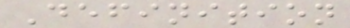Definition
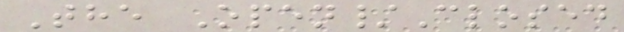The Open/Closed
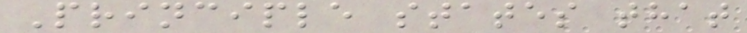Principle states that
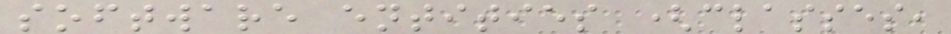software entities (classes,
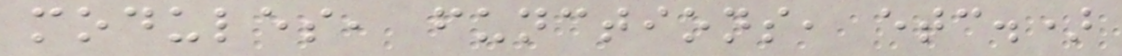modules, functions, etc.)
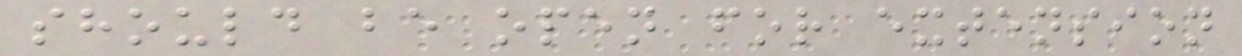should be open for extension
